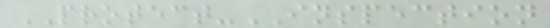PROTECT-INSPECTION
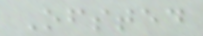Ofsted
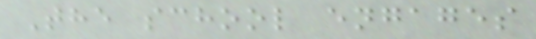The school engages
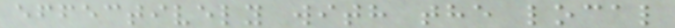effectively with the local
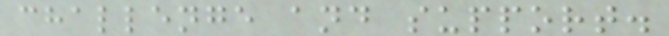challenge and support.
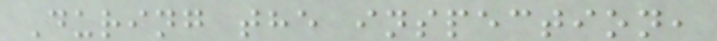During the inspection,
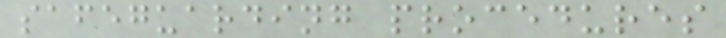safeguarding procedures
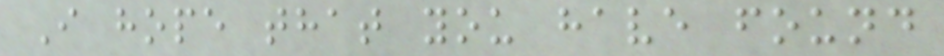I hope that you have found
